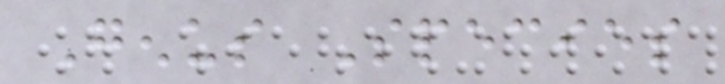Genus Species
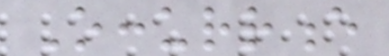Occurrence
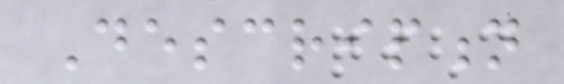Description
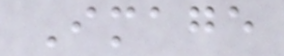Image
